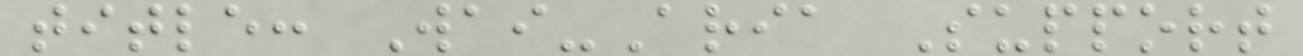title: Wai-Aria Support
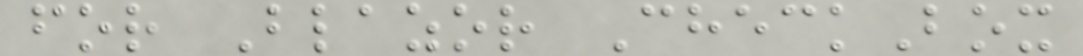for Blazor CheckBox
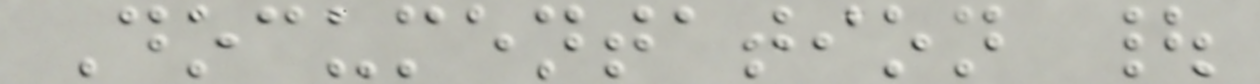Documentation |
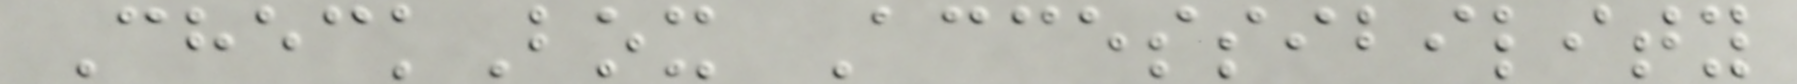CheckBox Accessibility
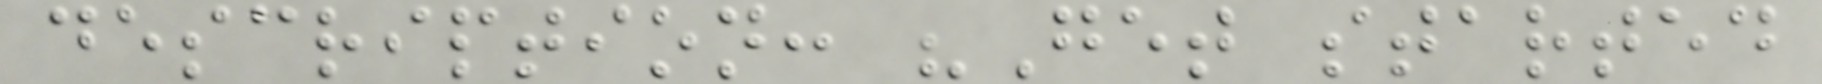description: "Get started
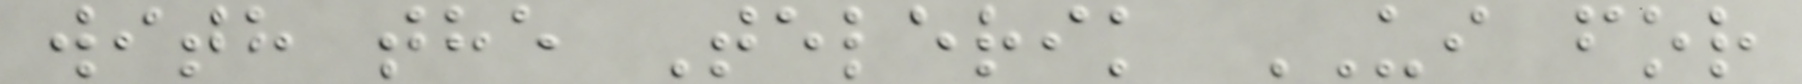with the Telerik UI for
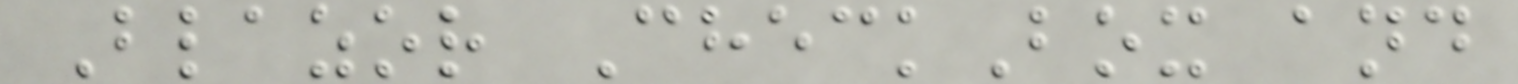Blazor CheckBox and
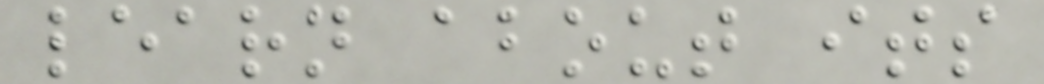learn about its
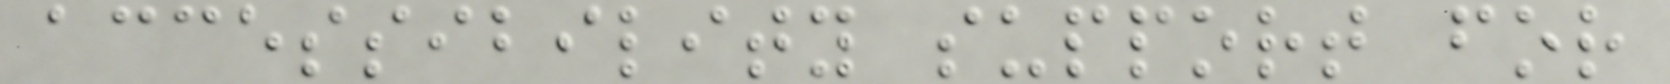accessibility support for
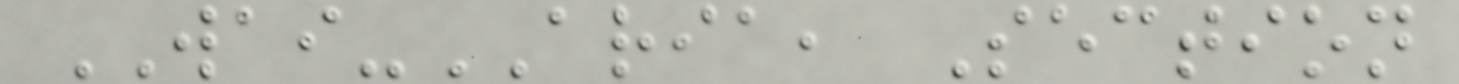WAI-ARIA, Section
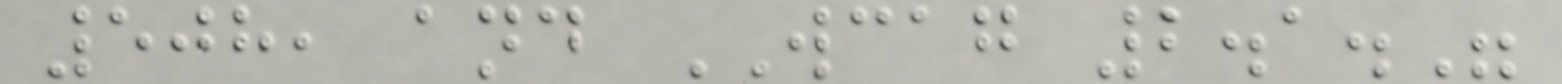508, and WCAG 2.1."
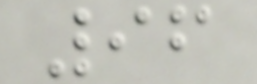96
